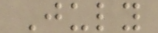July
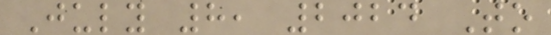July 8, 2024 To
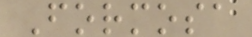Formosa
